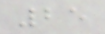25
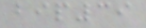bip39
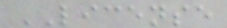LICENSE
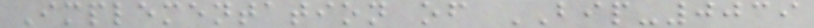Implementation of BIP-0039
